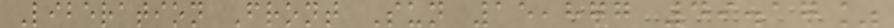Liberation Front Sun 15,877 49.17%
